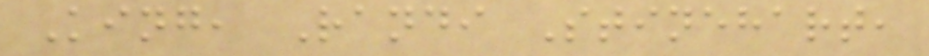King, Randi Stinehart,
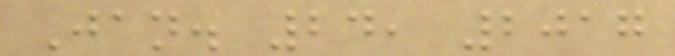Jan. 24, 2017
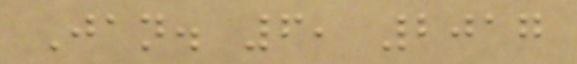Jan. 6, 2017
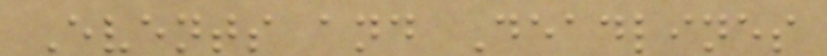Events and Deadlines
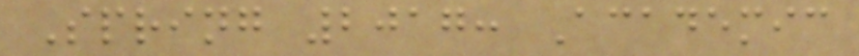Spring 2017: Academic
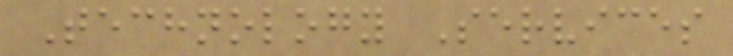Technology Services
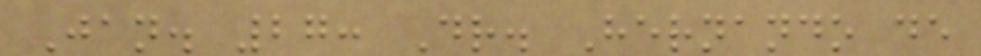Jan. 27: Dr. Hernando de
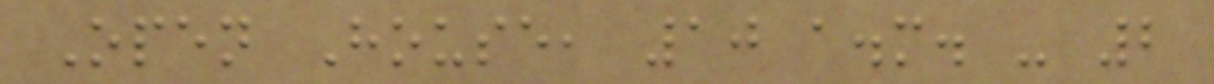Open House, 10 a.m. - 2
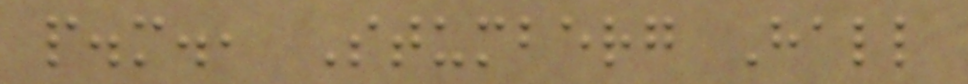p.m., Stumberg Hall
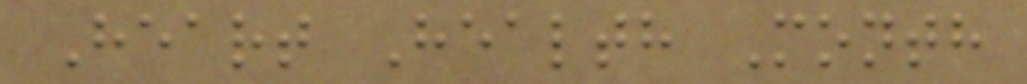Heart Health Month
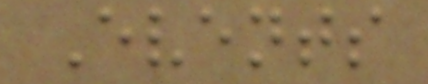Events
